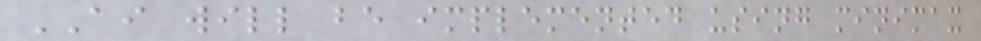AI will be implemented using minimax
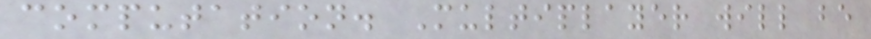computation. Multiplayer will be
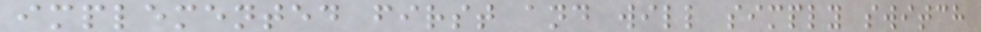implemented first and will simply switch
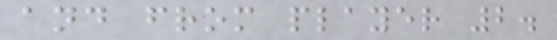and from player 2.
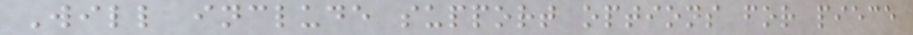Will include support options for piece
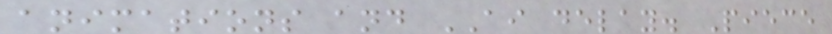animations and AI delay. Piece
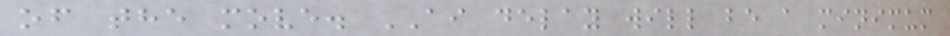of the move. AI delay will be a minimum
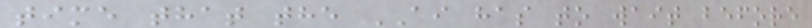time that the AI has to wait before
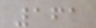161
